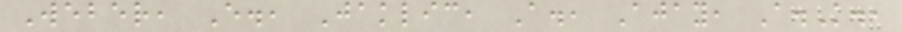Weber, E., Jaklic, A., Ajay, A.K.,
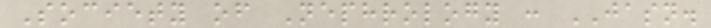Society of Nephrology : JASN.
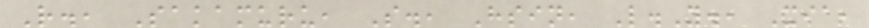R., Sakamuru, S., Hsin, L.Y., Xia,
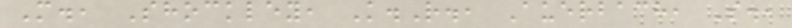M., Shockley, K.R., Auerbach, S.,
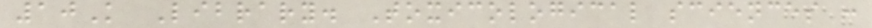10K Library. Toxicological sciences :
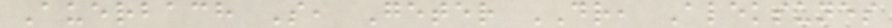Auerbach S, Geter DR, Aleksunes
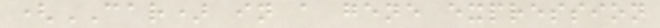(CAR) in a gene expression
